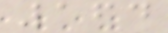164
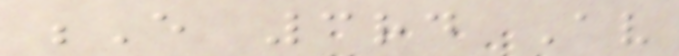E 3rd Av
